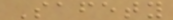Safety
